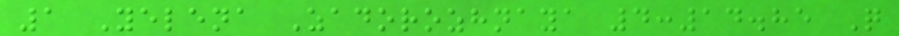1 Yelena Zadorozhnaya 4:14.85 Q
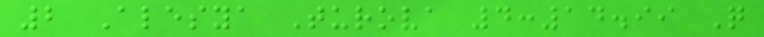2 Alesya Turova 4:14.99 Q
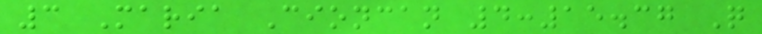3 Maria Cioncan 4:15.37 Q
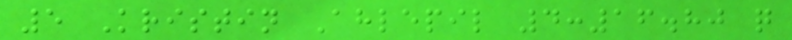5 Kristin Ahlepil 4:16.80 q
